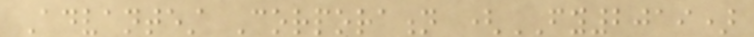Advantest Corporation (FY2019)
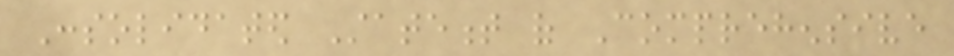Consolidated Statement of Comprehensive
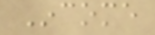Income
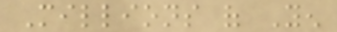Millions of Yen
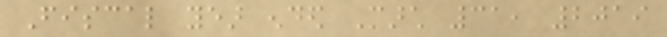Fiscal year ended March 31, 2019
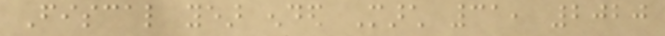Fiscal year ended March 31, 2020
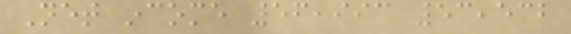Net income 56,993 53,532
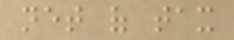net of tax
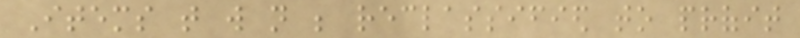Items that will not be reclassified to profit
